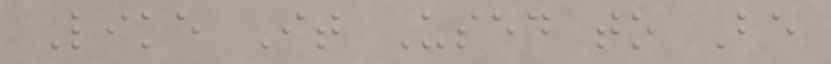Like It Used to Be
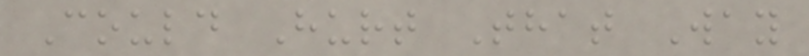Could Hurt That Way
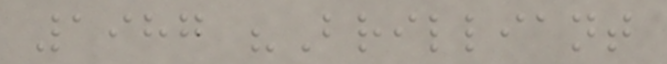1987 "Brilliant
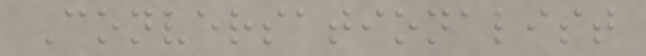Conversationalist
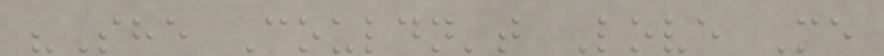"She Couldn't Love Me
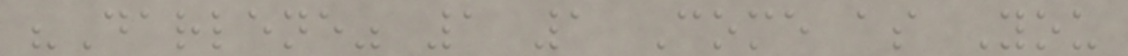"Darlene" 1 1 Come as You
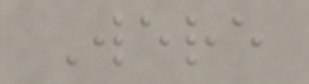Were
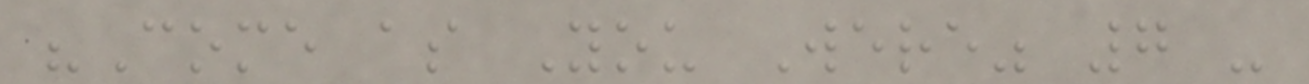"Come as You Were" 7 -
